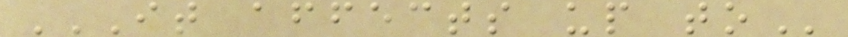IT AFFECTS UP TO
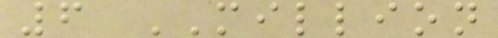6 MILLION
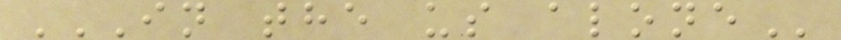IN THE US ALONE
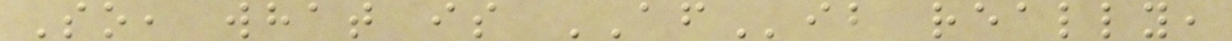So, what is AFib really,
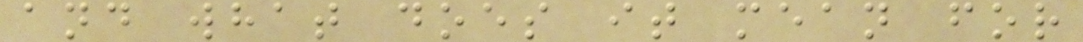and what does it mean for
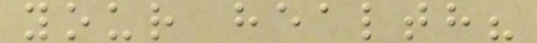your health?
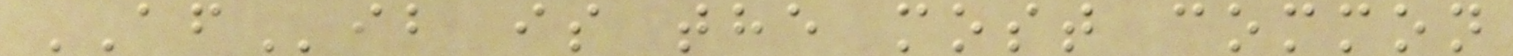AFib is the most common
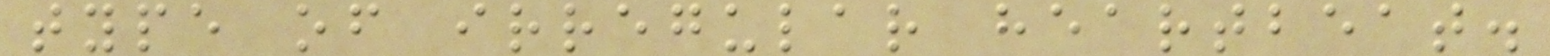type of irregular heartbeat.
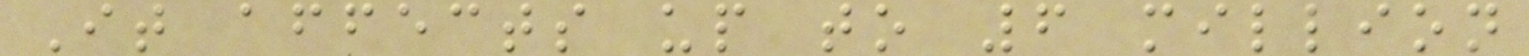It affects up to 6 million
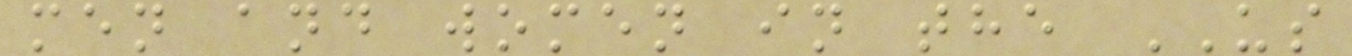men and women in the US
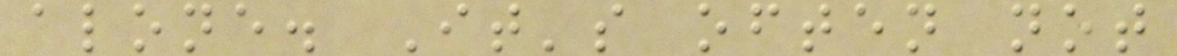alone. It's often not
